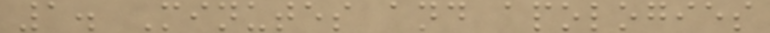1. Minutes and apologies
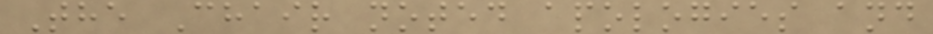The Chair noted apologies and
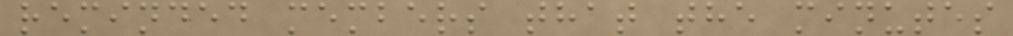reminded members that the minutes
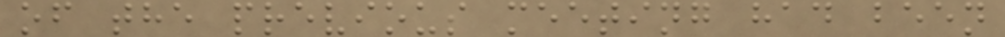of the previous meeting had been
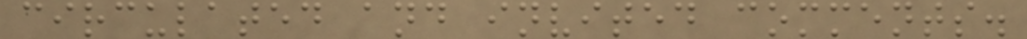circulated and invited comments.
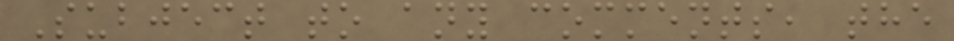Subject to any comments, the
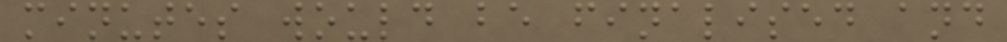minutes would be finalised and
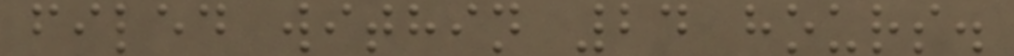filed within 24 hours.
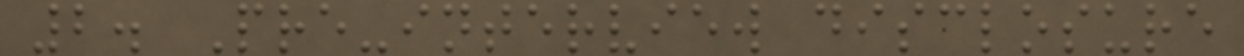2. Pre-interview disclosure
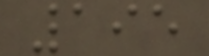195
